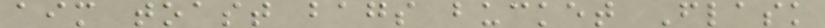aim toast bags bucket Flask
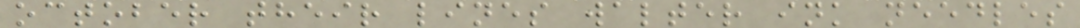october their lines walter ink needles
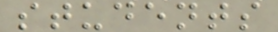students
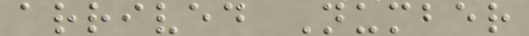arrived Number
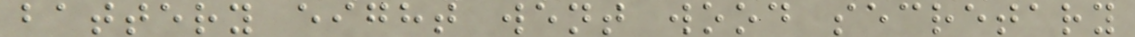battery eight went wood secretary
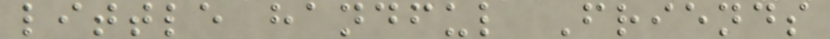little handful Friends
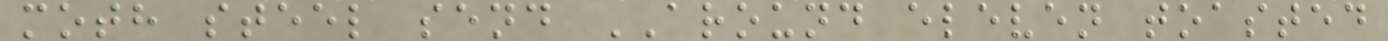moth steel send AROUND eleven toasted
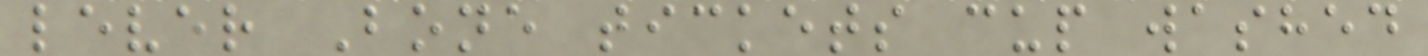lever Bone tickets cup washed
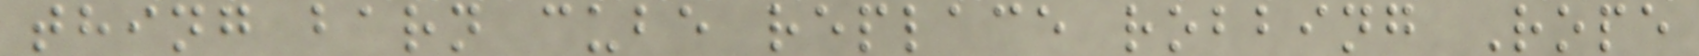thing barn cube replace robbing Rope
